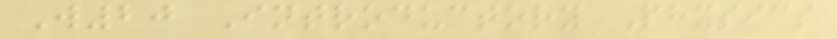W20 Introductory Physics
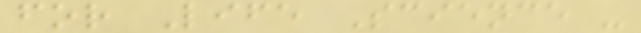for Life Science -
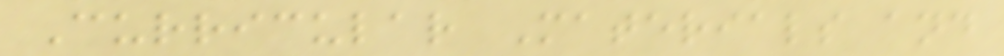Curricular Materials and
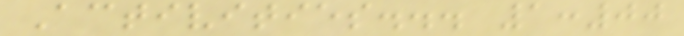Activities... 1:00
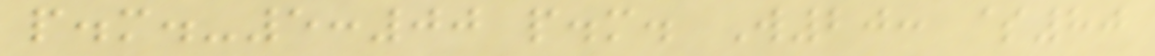p.m.-5:00 p.m. W20: $80
